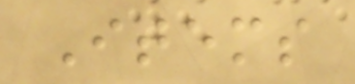Items
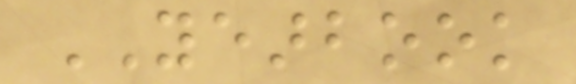YEARBOOK
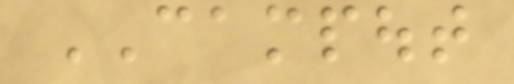CAMPOUT
